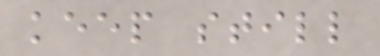keep still
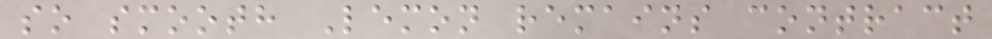so smooth Lemon remains contract
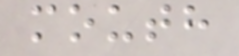mouth
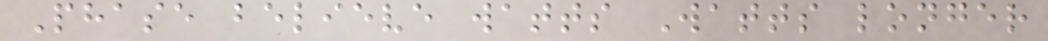Phase believe watts Watts longer
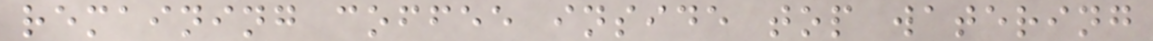remaining coffee inside top watering
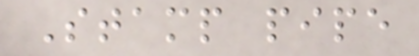Stamp pipe
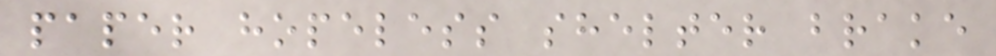paper hopeless shelter brake
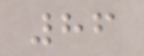86
